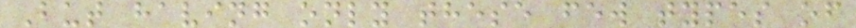But having only these few types of
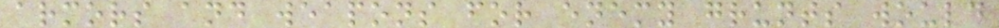armors and weapons for enemy grunts would
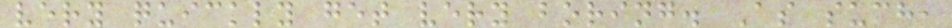very quickly get very boring. As such,
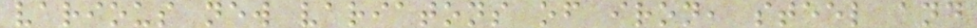various new variatons of iron, steel and
